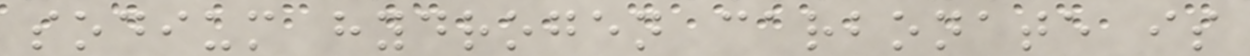sodium hydrogen carbonate is
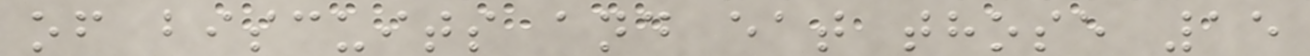of biscuits and eat those 15
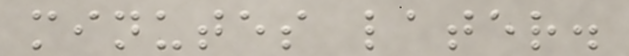minutes later.
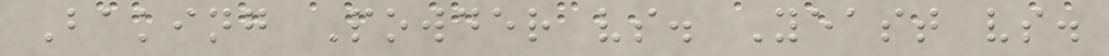Baking Powder vs. Yeast vs.
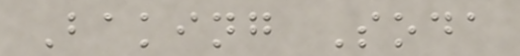Baking Soda
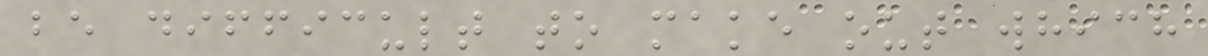be difficult to make out which
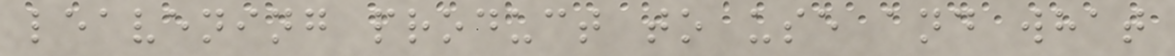leavening product to use and what
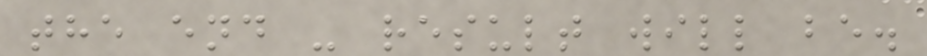the end - result will be.
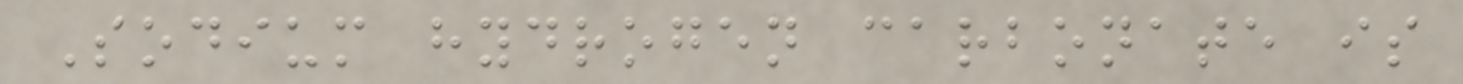Sodium hydrogen carbonate is
